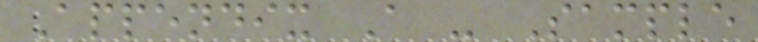Appendix A - Sample
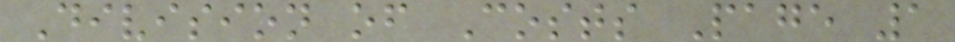Division of Costs Page 1
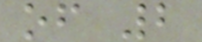of 2
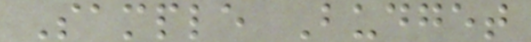Sample Budget
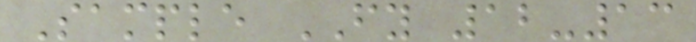Sample FY 12-13
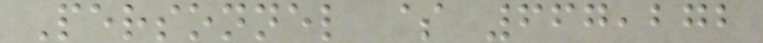Personnel $ 667,272
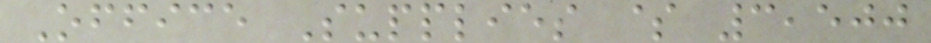Office Supplies $ 3,500
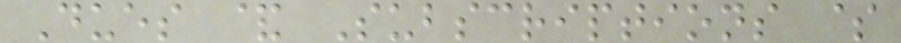Dues & Subscriptions $
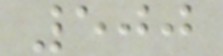500
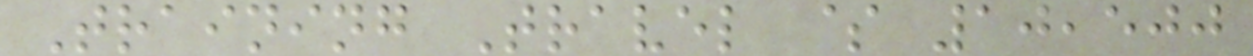Training Travel $ 10,500
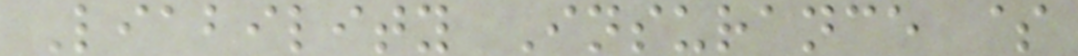Liability Insurance $
